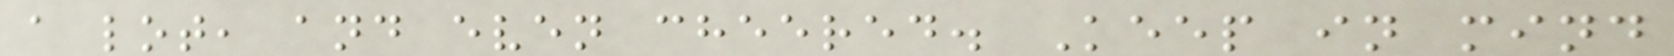a lot, and even cheered. Keep in mind
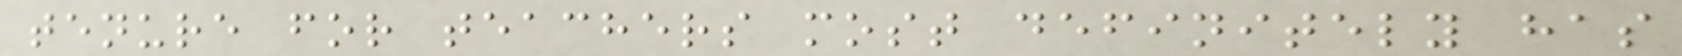tenure for teachers most definitely has
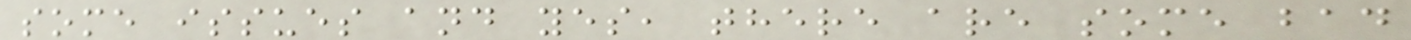some issues and yes, there are some bad
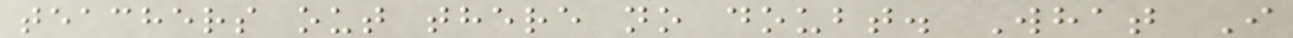teachers out there no doubt. What I
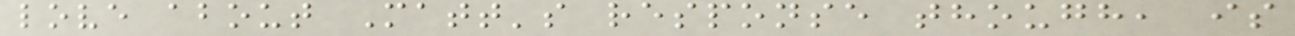love about Matt's response though, is
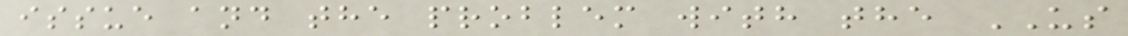issue and the problem with the US
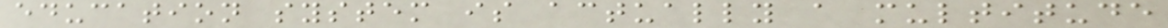education system is actually a multitude
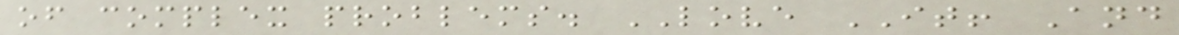of complex problems. LOVE IT! And
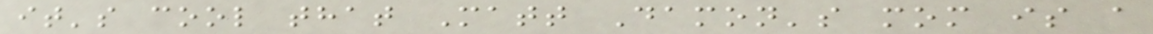it's cool that Matt Damon's mom is a
